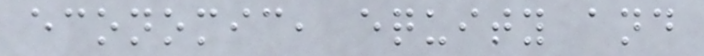economic, equity and
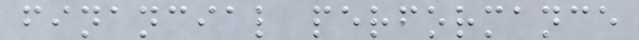financial performance
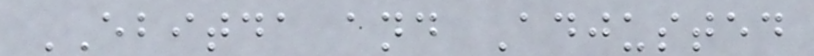EBITDA and Adjusted
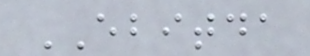EBITDA
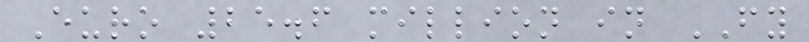Euro 25.6 million in FY
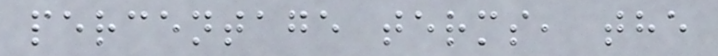percentage terms, the
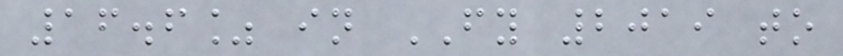16.6% in FY 2019 to
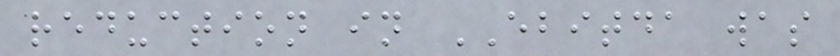reduction in EBITDA was
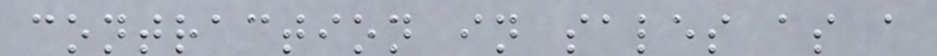contraction in sales as a
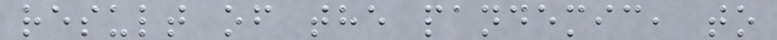result of the pandemic, to
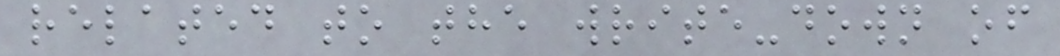related to the write-down of
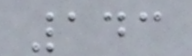143
